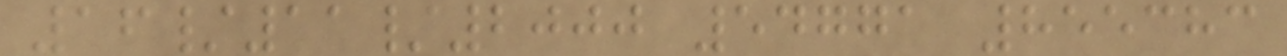16/11/2000 54771 855383
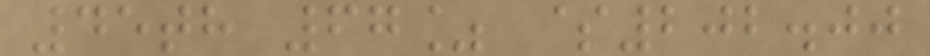45th 67% $202.00
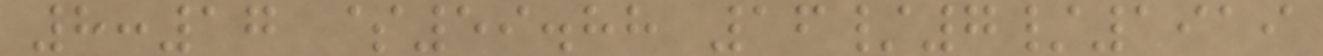8:17 $59.88 16/7/1919
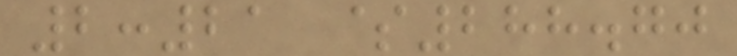2:21 $288.70
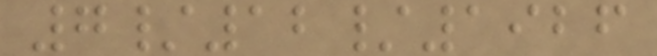7/12/1926
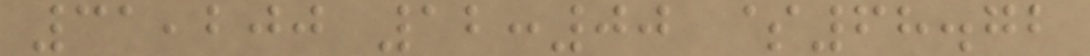31,200 12:00 $68.72
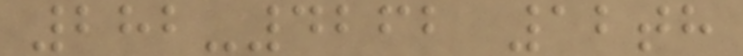282-4262 12th
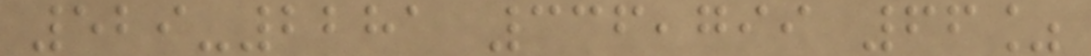529-2281 336,799 66%
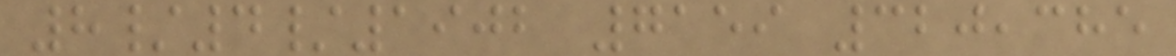8/4/1902 7159 320,385
